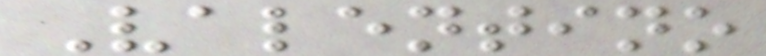Valentino
